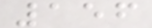156
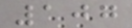107
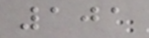101
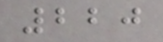220
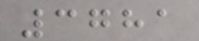3781
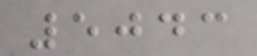5043
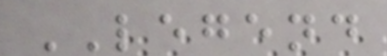LEGEND
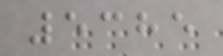5385
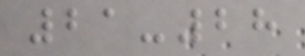21-28
